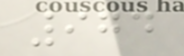974
